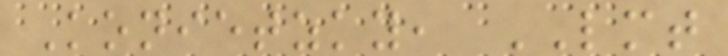Konietzky, LMT
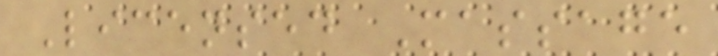Licensed Massage
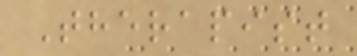Therapist
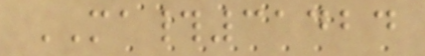MA#31424
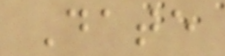Date
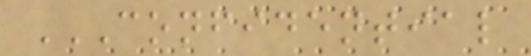CONFIDENTIAL
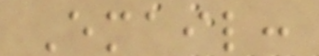Email:
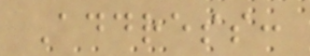Address:
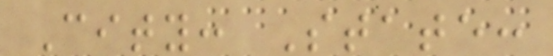City: State:
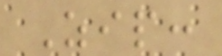Zip:
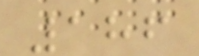186
